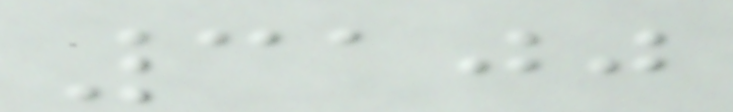3100
